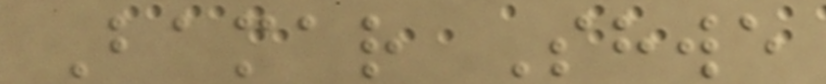Bamar Shwe
